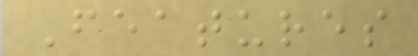Features
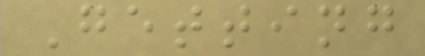Getting
